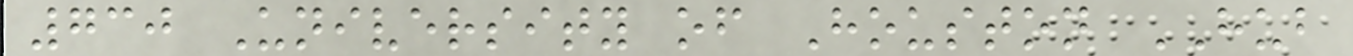730 University of Houston HUB
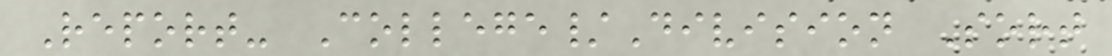Report- College/Division Sort
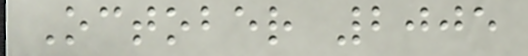October 2005
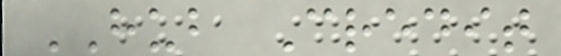HUB Credit
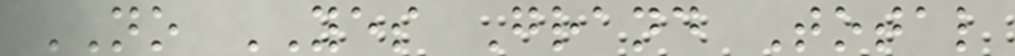NO YES Grand Total
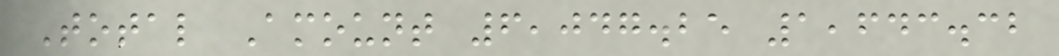Total Amount 6,047.25 1,643.32
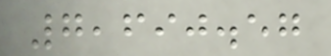7,690.57
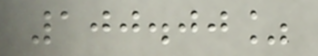100.00%
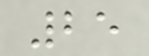25
